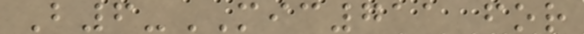B6-MIC711 for
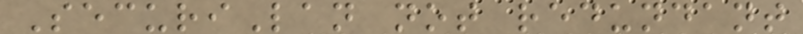SecuriLan not redundant
